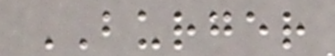BURGER
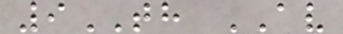9TH AV
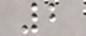2
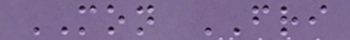MON FRI
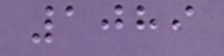1089
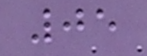05
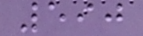590
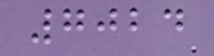7024
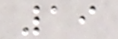19
